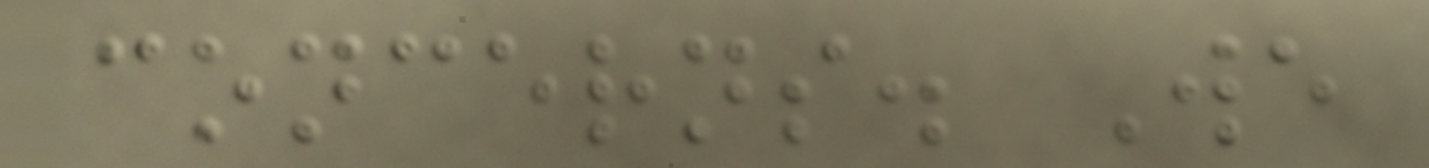concerns. We
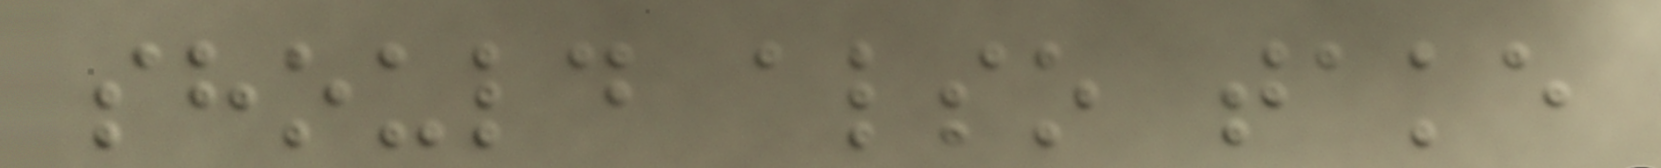should also take
